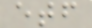etf
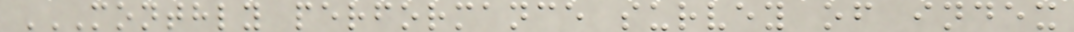MONTHLY PERFORMANCE SURVEY OF INDEX
